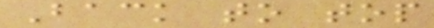Back to top
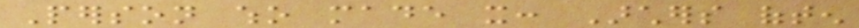Person who made it: Archers often
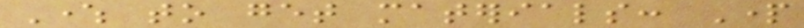Where to get materials: Part
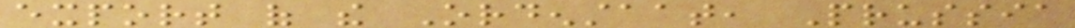export of the Ordenstaat, Prussia
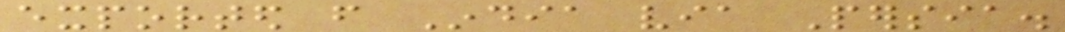exported from India via Persia.
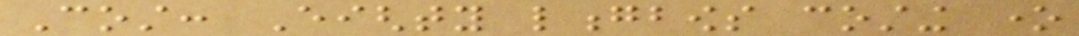Cost: Eighty longbows costing one
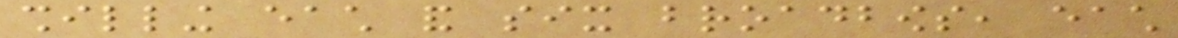shilling each and six broadbows, each
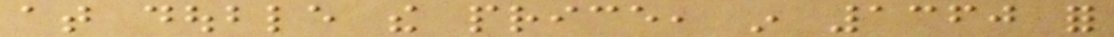at double the price, in 1360 for
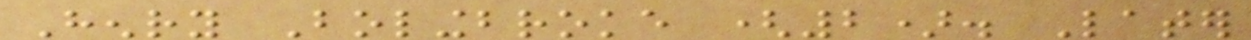Henry Bolingbroke (2). Later
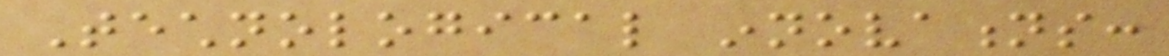Technological innovations:
